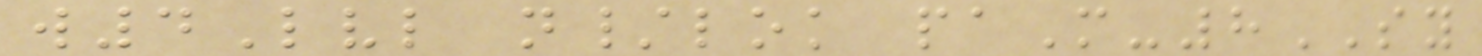w4Lvl n/lok paM-8SY
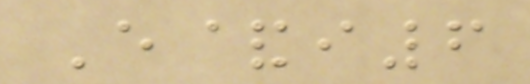E&i6
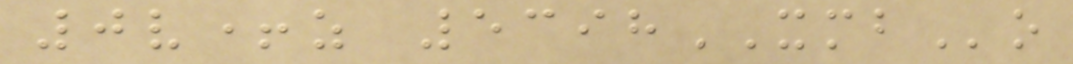0v+z 5398XMBo
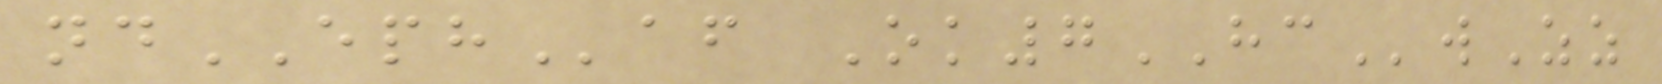ndEPHaf Ok7HCwZz
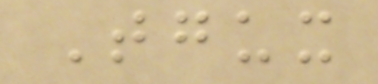Tgux
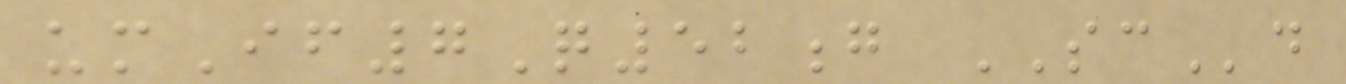umIf7Q52g SCd
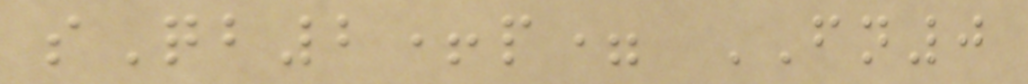sQb2+p= FN0
